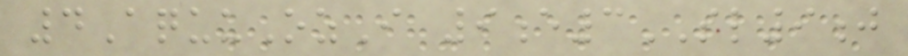4AquuOzI 9e3SL9j
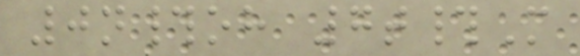0n#oh 7t#M
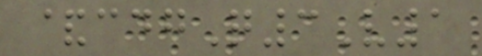&cdgQ3V1
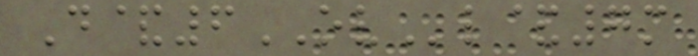D&6OVl&7m
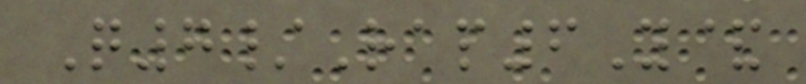Q7/Rap6Y&
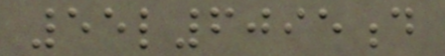55l6095d
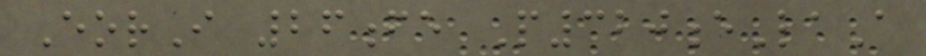EorI 26fe P320eLaA
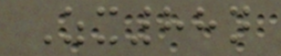Zx88n
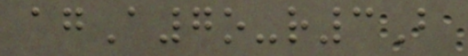agA7o-r3B
